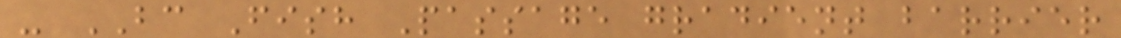- BC Fish Passage gradient barrier
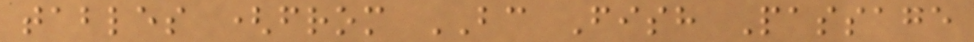tables (from BC Fish Passage
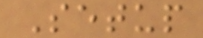Setup
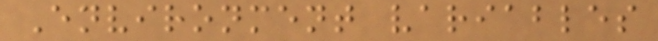Environment variables
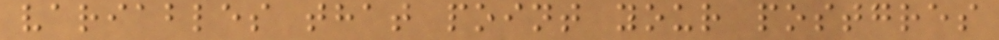variables that point your postgres
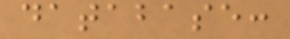database:
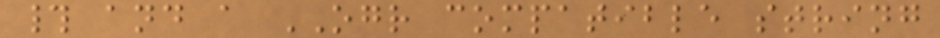# and a OGR compatible string
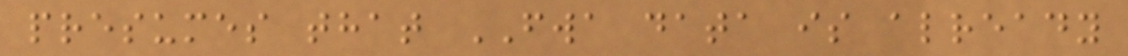presumes that FWA data is already
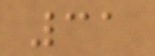31
